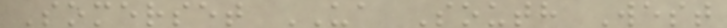Somerset UA South West
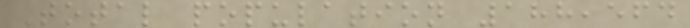Total population 188,564
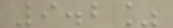9.2%
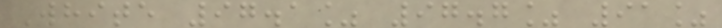White 97.1% 97.7% 91%
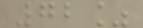72%
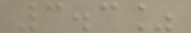3.3%
